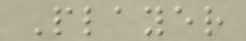Player
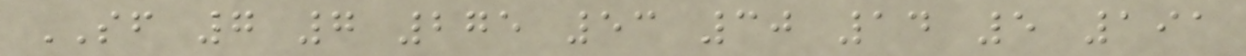SF 7 7 275 53 30 14 5 191
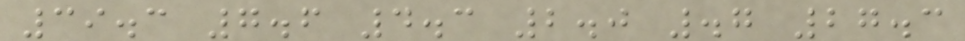39.3 7.6 4.3 2.0 .7 27.3
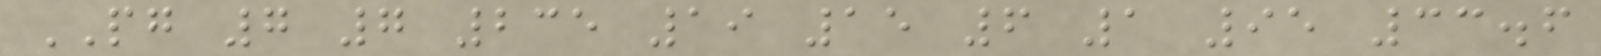PG 7 7 235 19 15 6 1 95 33.6
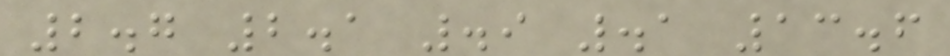2.7 2.1 .9 .1 13.6
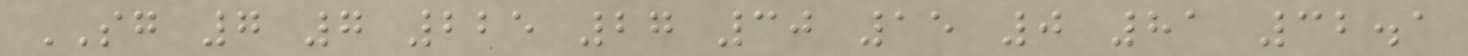SG 7 7 225 27 30 15 0 81 32.1
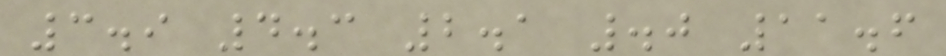3.9 4.3 2.1 .0 11.6
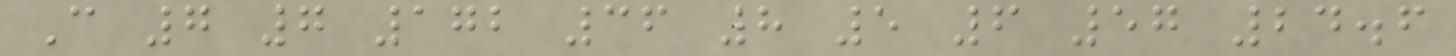C 7 7 172 36 8 5 6 57 24.6
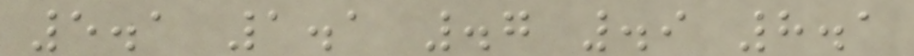5.1 1.1 .7 .9 8.1
